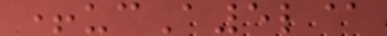+ucA5l@
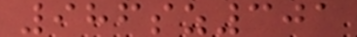986sz301
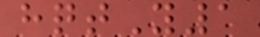hqtY1
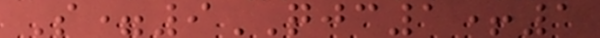S=9QJC1+1
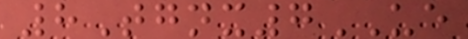8Tgnx7UE
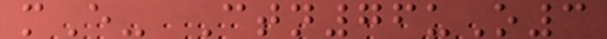mE- Ctn76uO3
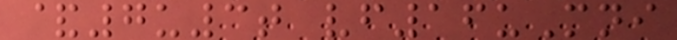&7u3t vf16uMni
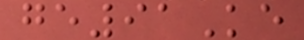ge91Ke
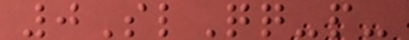0SlQq-p-
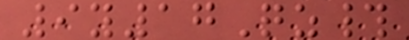9y17Qz#
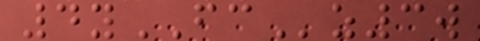4yFCz3w
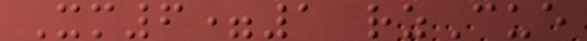Xm6=1 rzCue
